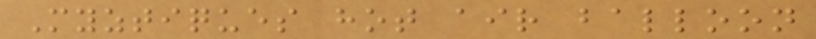Myztiques hot air balloon
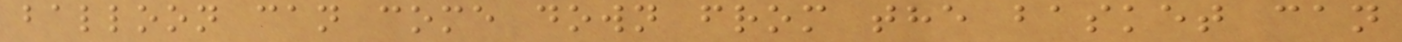balloon can come down from the basket can
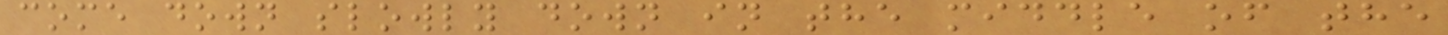come down slowly down in the middle of the
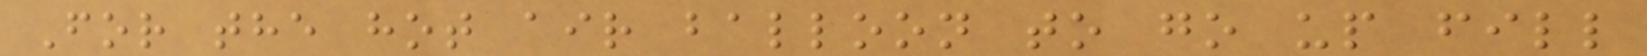For the hot air balloon to go up fill
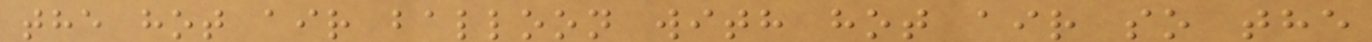the hot air balloon with hot air so the
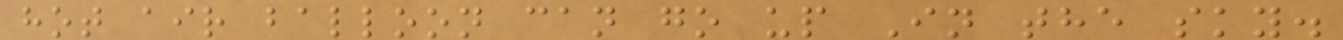hot air balloon can go up In the sky.
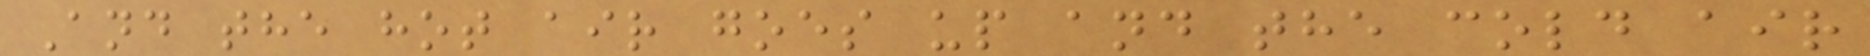And the hot air goes up and the cold air
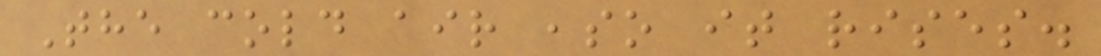The cold air ,so it rises.
